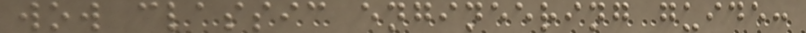wow classic engineering guide:
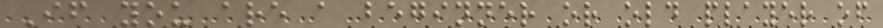If you are a beginner or old player of
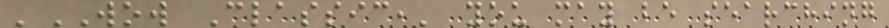'WOW Classic,' you may be searching
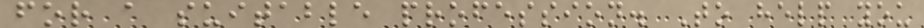for a suitable profession. To help you
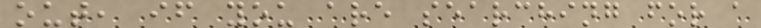out, if you are searching for a
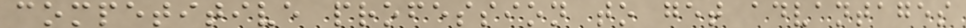competitive profession to get advantages
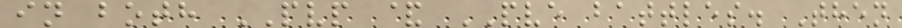in both PVP & PVE battles. Then
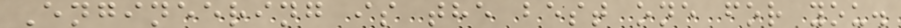Engineering is the best one for you.
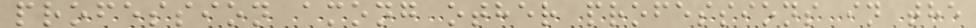profession among other professions in the
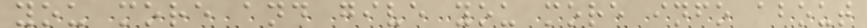you more and give you more info about
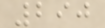290
